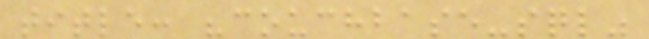title: "couchbase-sql"
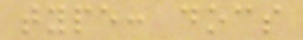type: docs
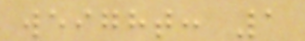weight: 1
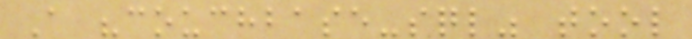A "couchbase-sql" tool
